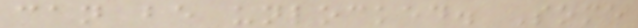can be unlocked. Some
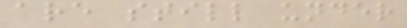are still under
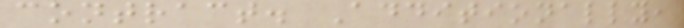contract. Additionally,
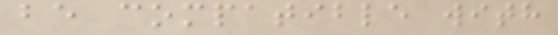be compatible with
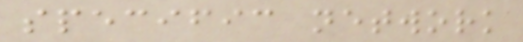specific network
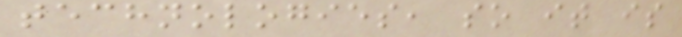technologies, so it is
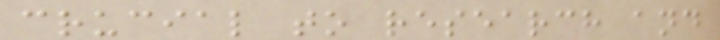crucial to research and
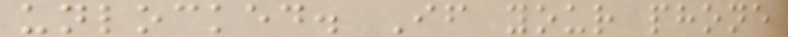unlocked. If your phone
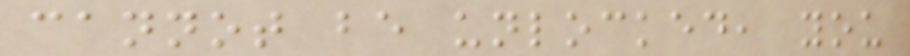cannot be unlocked, you
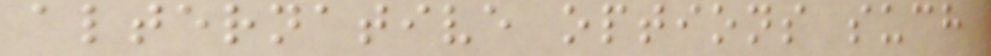alternative options such
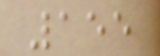155
